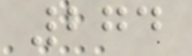274
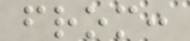from:
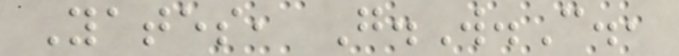Yates, G.W.C.,
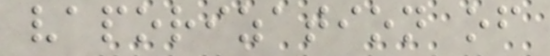vaporization of
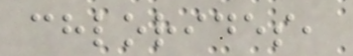chlorides,
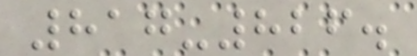817-826.
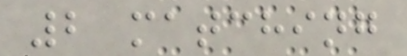2 matching
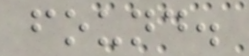found.
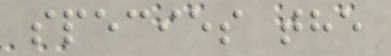species the
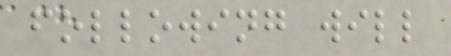following will
